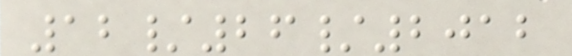12/26/2012
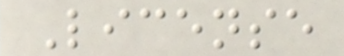License
